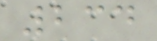234
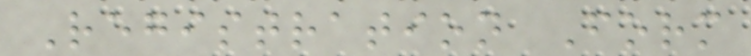Registration Form
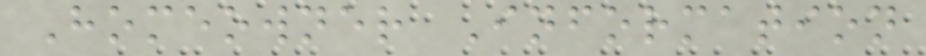Homeowner Information
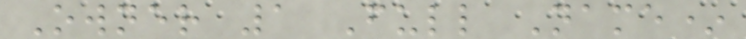Owner 1 Full Name*
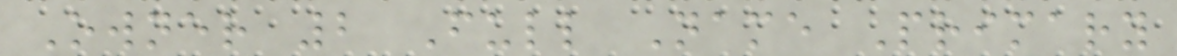Owner 2 Full Name Primary
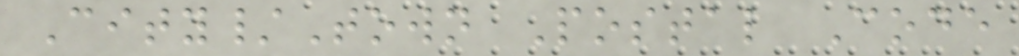City/Town Postal Code
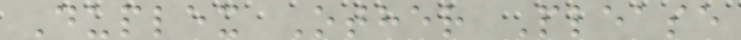Duplex Other Please
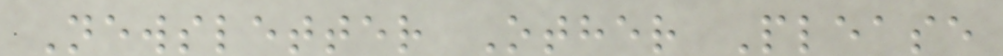Newsletter Other Please
